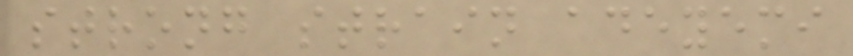strong strain adeyemi
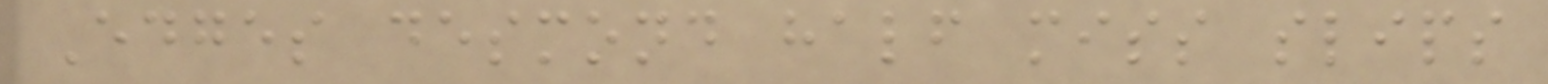Edges desmond half miss slips
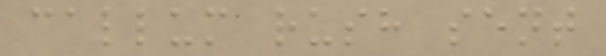callum rush sent
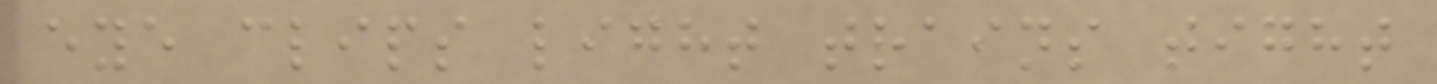eye clips light trains tight
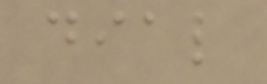dial
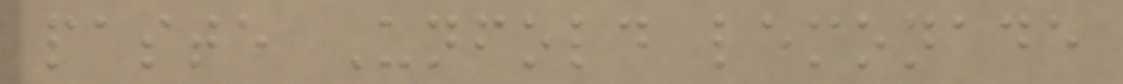paste Unfold lemonade
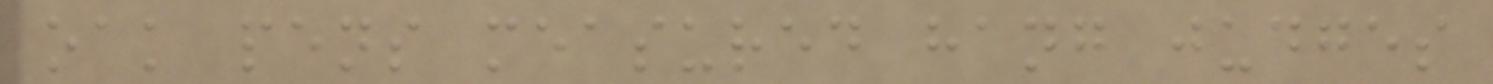oak pens measured hang judges
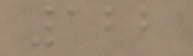122
